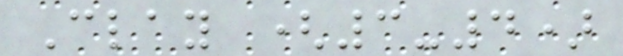Clay (3-4)
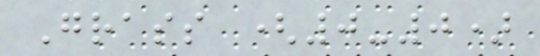Grass (0-0)
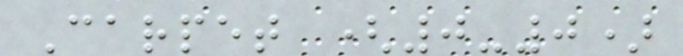Carpet (0-0)
